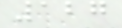127
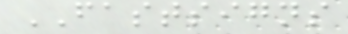FASTSIGNS
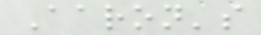Aaron's
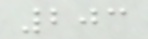203
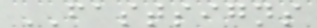FASTSIGNS
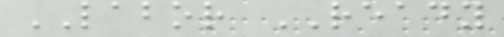LABOR READY
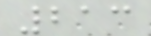213
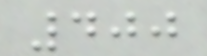400
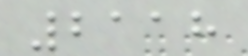2118
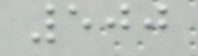500
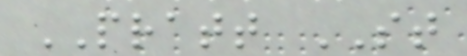PRATT ST
